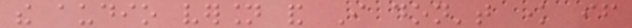the audio version and I don't know if
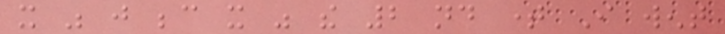it was just because it was the 2 nd time I went
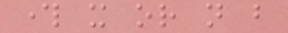through it or not but
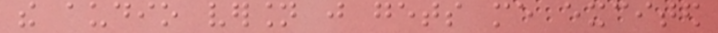the audio version just gets me excited
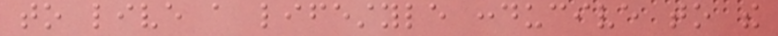to live a lifestyle conducive to the
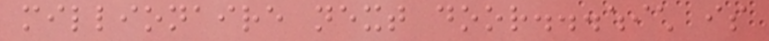millionaire next door...which is
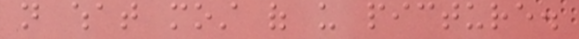not what most of us picture.
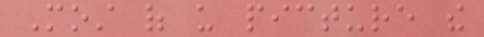Most of us picture the
